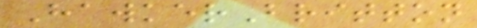HawkerBritton
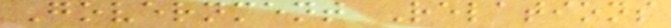Government Relations
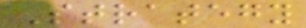Strategy
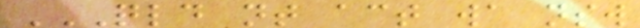QLD NT ACT WA NSW
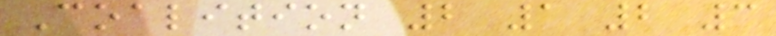Coalition 2 1 2 3
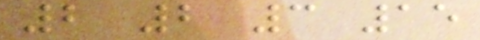2 2 3 15
